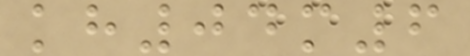kh04m6
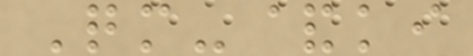Qm-&ki
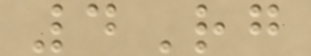4Rg
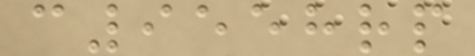c9558rp
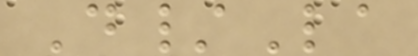D/La
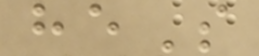heS
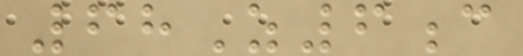68Z6c
